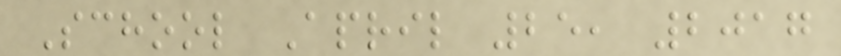School April 25, 2017
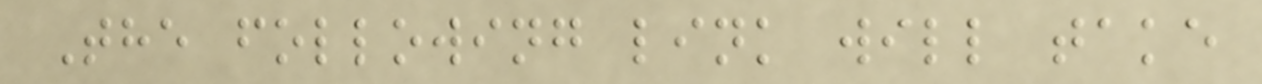The following link will take
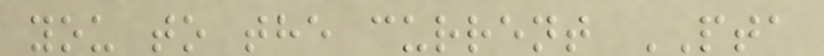you to the current PTA
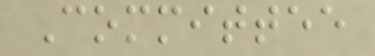Committee
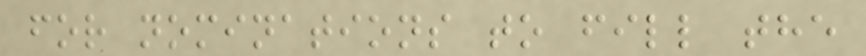for nominations to fill the
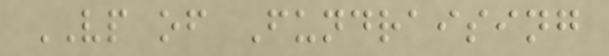VP of Fundraising
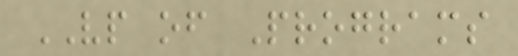VP of Programs
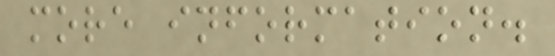more information.
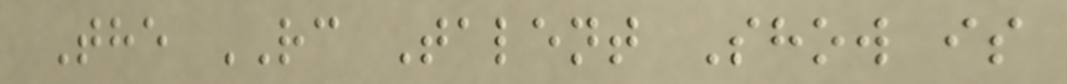The RC Talent Show is
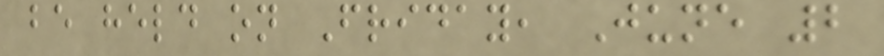be held on Friday, June 2
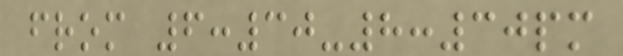from 6:30-8:30pm
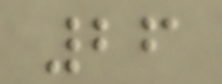26
